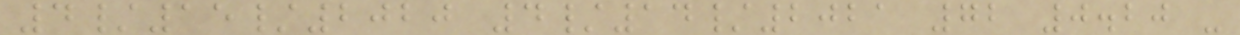4/15/2020 4/14/2021 72 0.20 -
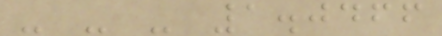- - - 1.0466
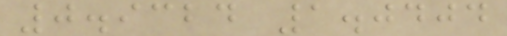0.9324 1.0404
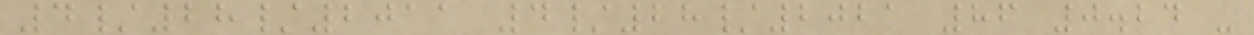4/28/2011 4/28/2021 86 0.24 -
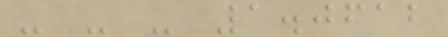- - - 1.0612
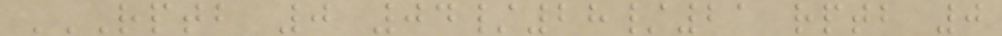RPTB 0 04/28/21 RPTB 0
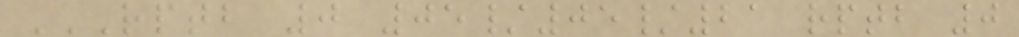RPTB 0 05/05/21 RPTB 0
